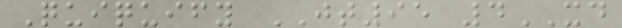Quiquify JT95 4XD
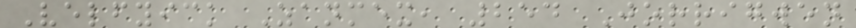Velfyick Zanmex, 254 Jorrigwen
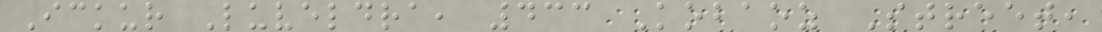Ickur Luveldra, 433 Kobaoz Street,
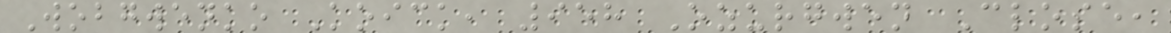Wobgwenko Koick, 958 Ozurgwen Close,
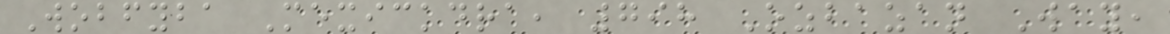Wobfyba Mexickdra, 798 Ozbazan Way,
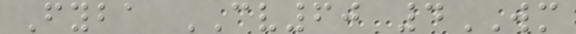Fyba CV60 4WM
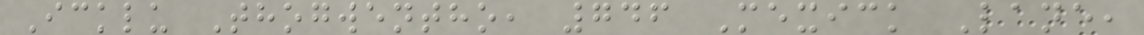Icklu Thogwentho, 746 Mexick Lane,
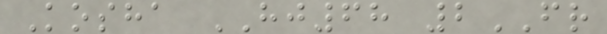Kosha HJ68 2FR
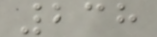238
